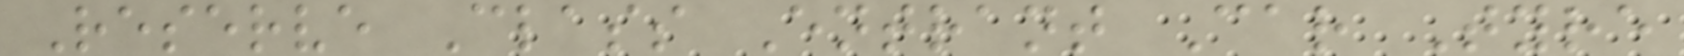Reserve Class Entrant Car Tyre
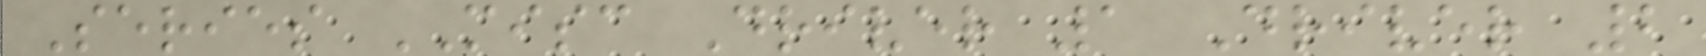Series MISC Driver 1 Driver 2
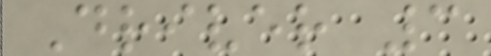Driver 3
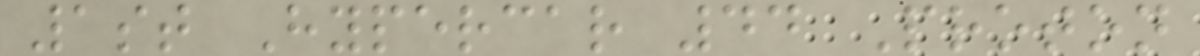1st Hypercar 44 Proton
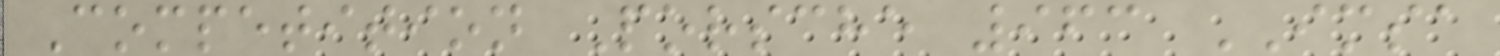Competition Porsche 963 IMSA
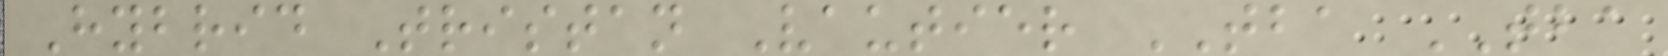Hybrid Tristan Vautier TBA TBA
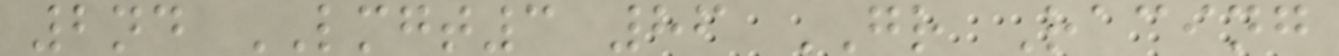2nd LMGT3 86 GR Racing
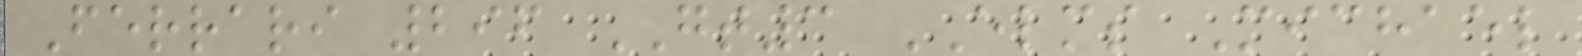Ferrari 296 GT3 ELMS Michael
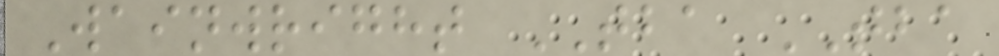Wainwright TBA TBA
